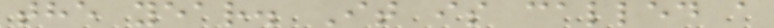the year. It is called a
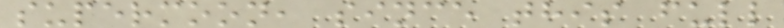supermoon, since this full
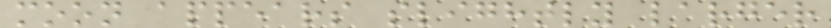moon appears slightly larger
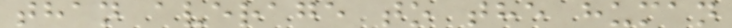than average to the human
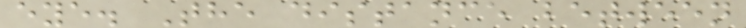eye. The distance between
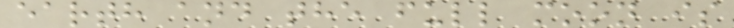earth and the full moon is
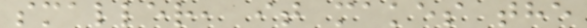smaller, it makes the
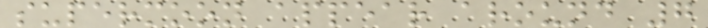supermoon appear around 7
